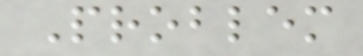Problem
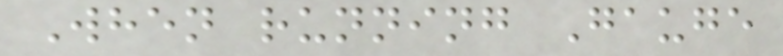When running Gauge
